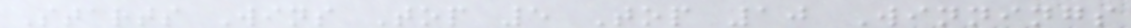Starts Wins Top 5 Top 10 Winnings
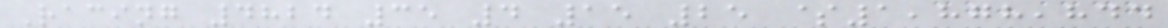Racing 4824 35 4 15 25 $1,878,844
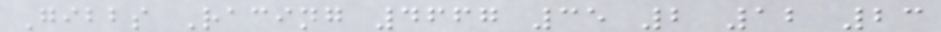Gibbs Racing 4667 35 2 12 23
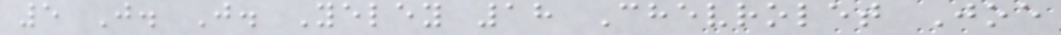5 J. J. Yeley 18 Chevrolet Joe
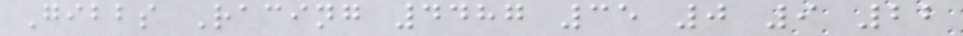Gibbs Racing 4487 35 0 9 22
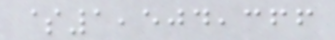$1,504,366
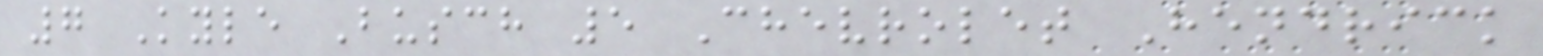7 Kyle Busch 5 Chevrolet Hendrick
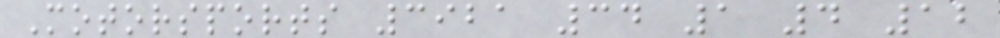Motorsports 3921 34 1 4 12
